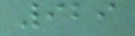929
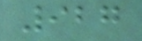927
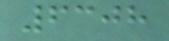6308
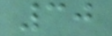30
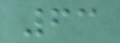63
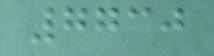7730
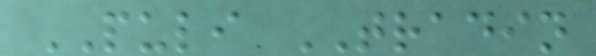PULI TRADIN
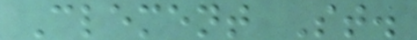Clement St.
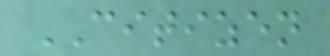CITIZEN
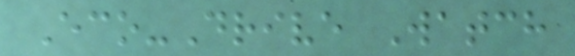Eco-Drive Watch
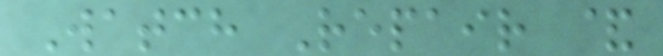Watch Repair &
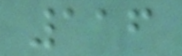116
